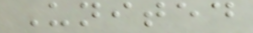United
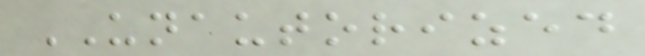UNAUTORIZED
